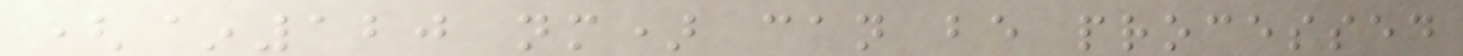(~120 nm) can be processed
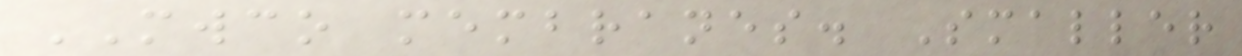MWCO membranes. Smaller
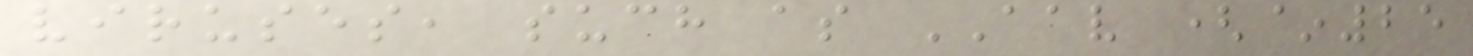viruses, such as AAV (~25
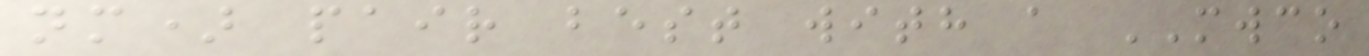nm) pair best with a MWCO
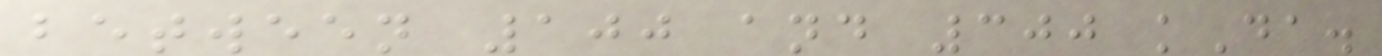between 100 and 300 kDa.
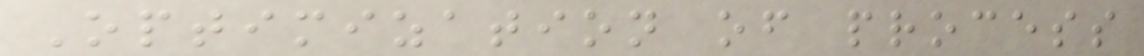Optimization of process
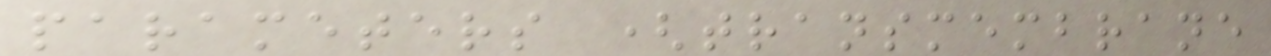parameters (transmembrane
